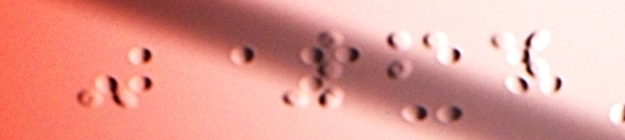- 64
